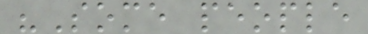"Some people
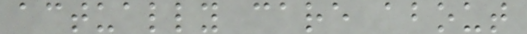actually care about
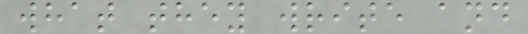what they write and
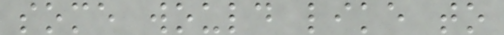some would like to
